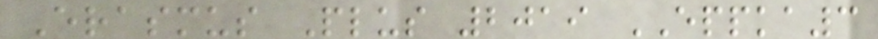Erasmus Plus 2019 EPPKA3
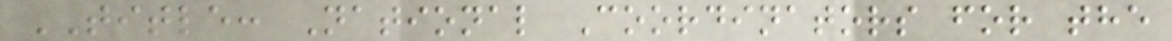TITLE: National Coordinators for the
